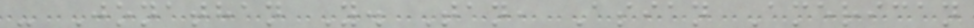- Jonathan Y. Tan, Asian American
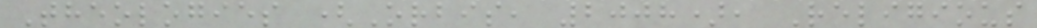Theologies (Orbis, 2008), Religious
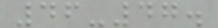46-47.
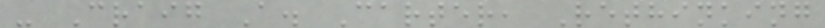- Craig A. Carter, Rethinking
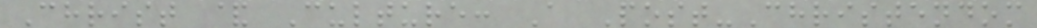Christ & Culture: A Post-Christendom
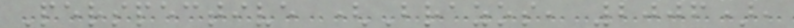Perspective (Brazos, 2006),
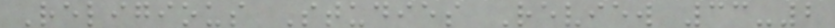Religious Studies Review 33-2
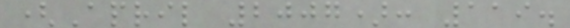(April 2007): 119.
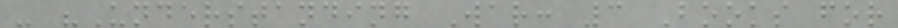- "Understanding War: 3 Books for
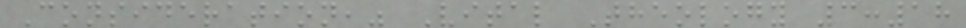Consideration," Vital Theology 3:18
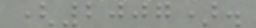(2007).
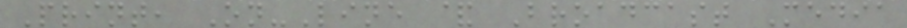Print, On-Line & Broadcast Media
